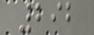292
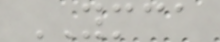YMCA
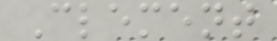Clement
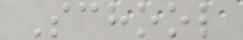School
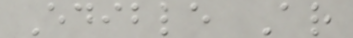Edible Ar
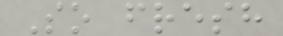So fresh
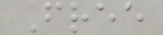Free
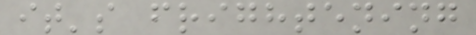it's frightening
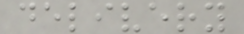delivery
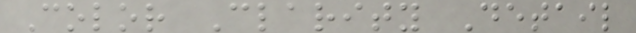Color Clarity Detail
